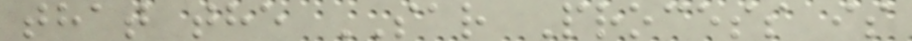that the SAR Process is
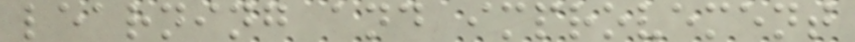learning and improvement
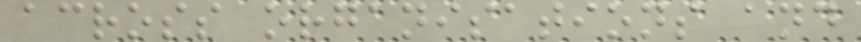across organisations and
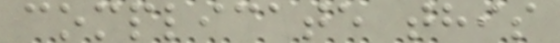complicate this
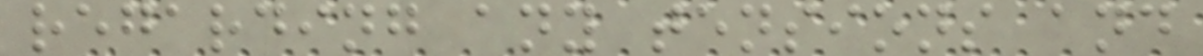regarding any tensions and
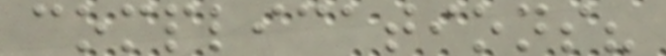complications?
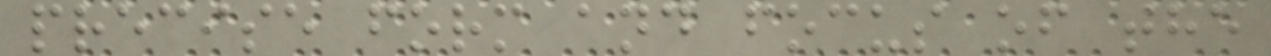precise form and focus of the
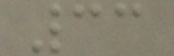33
